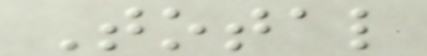Total
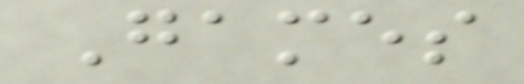Games
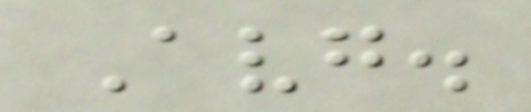Avg.
